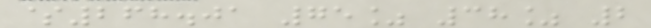$268.01 75% 38% 2
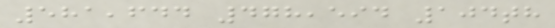581,644 478,594 104th
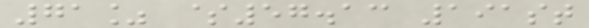71% $57.13 191st
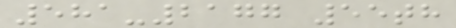581-2177 55th
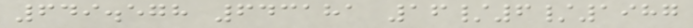649.578 643181 16/6/1987
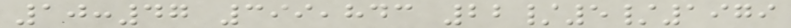10:47 399,843 22/5/1979
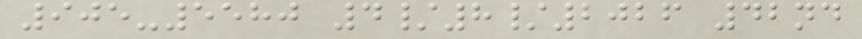905-5580 4/8/2026 42nd
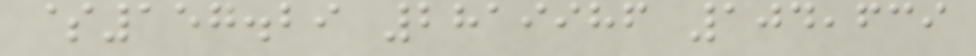$157.29 2819986 104,639
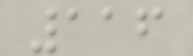116
